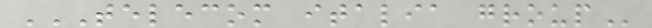TELECOM ITALIA GROUP
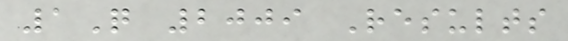1Q 2009 Results
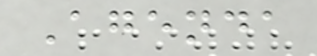Agenda
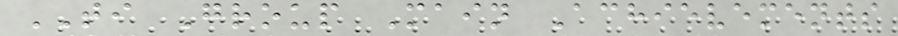TI Group Main Achievements
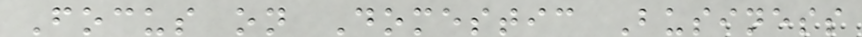Focus on Domestic Business
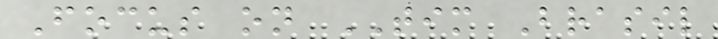Focus on TIM Brasil
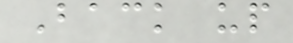Back up
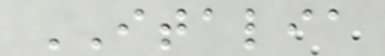ITALIA
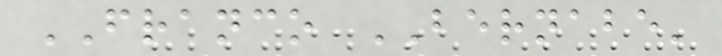FRANCO BERNABE'
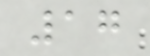17
